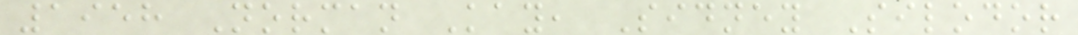1958 Norman Kay, Sidney Silodor
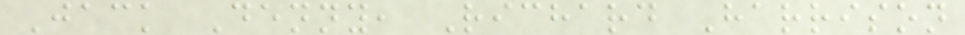Jack Denny, Richard Harrison
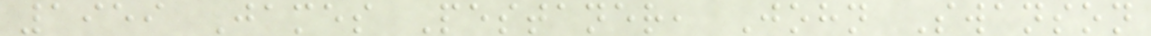1959 James Pestaner, John Swanson
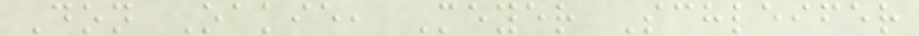Don Oakie, Meyer Schleifer
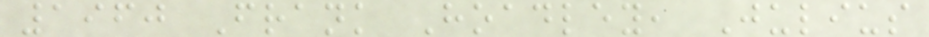1960 Frank Hoadley, Julius
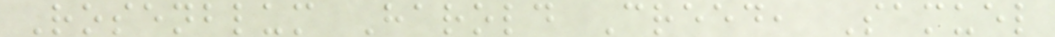Rosenblum Harold Creed, Samuel
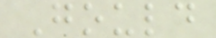Gould
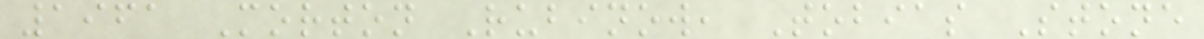1961 Morton Rubinow, Tobias Stone
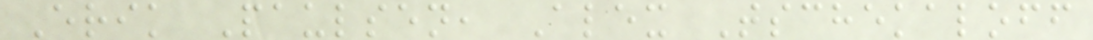Erik Paulsen, Alex Tschekaloff
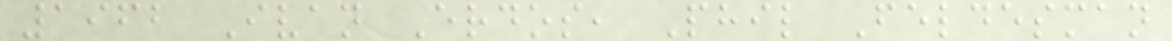1962 Ivan Erdos, Phil Feldesman
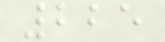225
